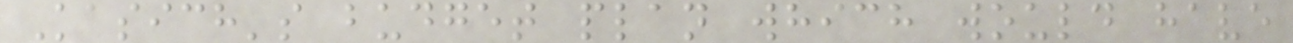Kasich's budget plan which would have
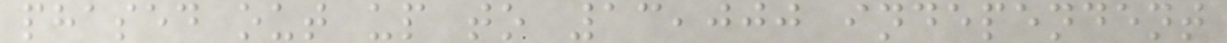phased out up to 13,000 independent
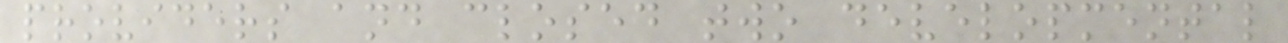providers and closed two developmental
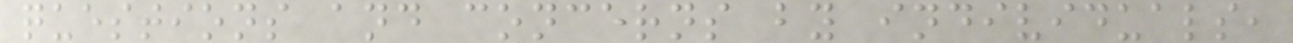questions and concerns by individuals,
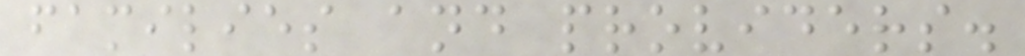families and providers.
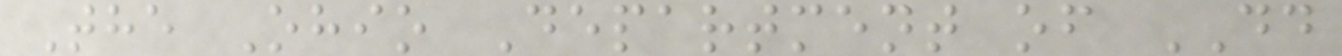The Ohio Department of DD
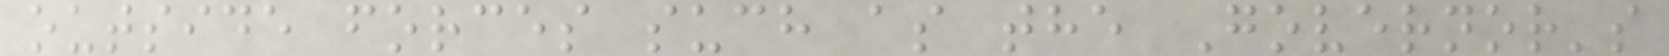outside forces such as the Governor's
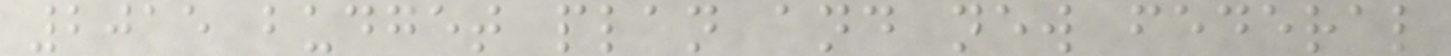2015 budget plan and new federal
